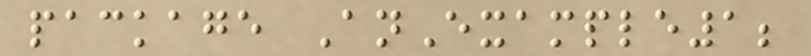package AnExample1;
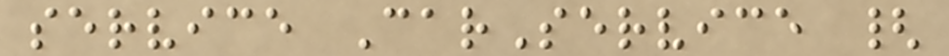service CarService {
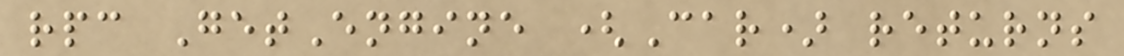rpc GetEngine (Car) returns
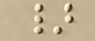}
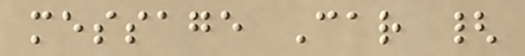message Car {
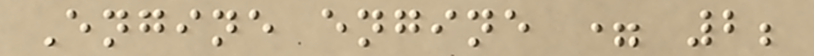Engine engine = 2;
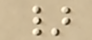}
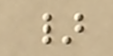}
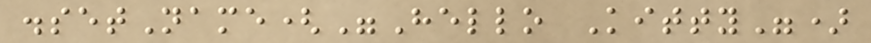.setName("Hello Kitty")
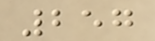257
